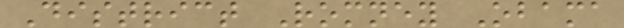District Romney Obama
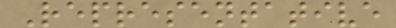Representative
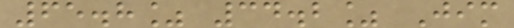65.8% 34.2% Jim
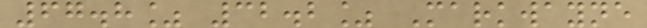67.8% 32.2% Markwayne
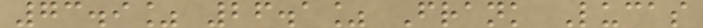73.9% 26.1% Frank Lucas
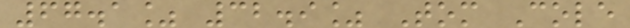67.1% 32.9% Tom Cole
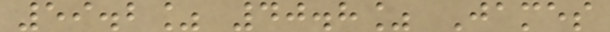59.2% 40.8% James
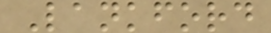Lankford
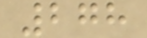278
